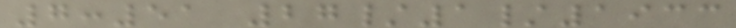7:51 27/1/1933
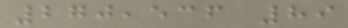270,536 89
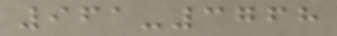961-3768
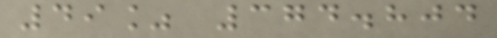49% 374.804
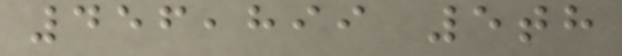456,899 5th
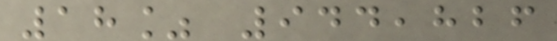18% 944,826
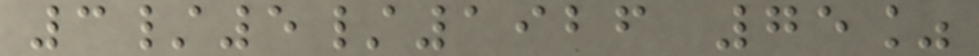3/5/1926 75%
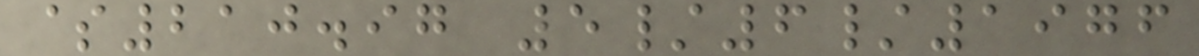$210.97 5/6/1976
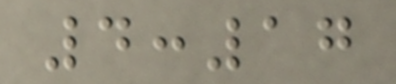4:17
